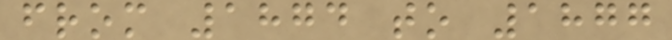from 1874 to 1877
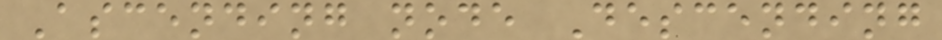Ascending node Descending
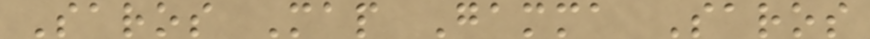Saros Map Gamma Saros
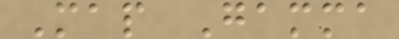Map Gamma
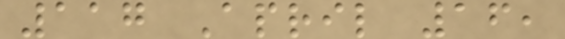117 April 16,
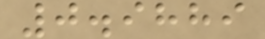0.9889
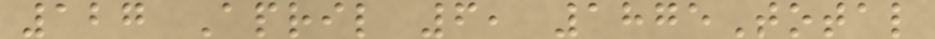127 April 6, 1875Total
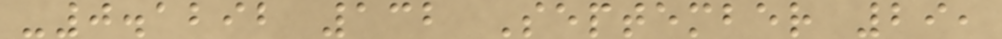-0.1292 132 September 29,
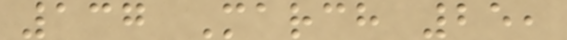137 March 25,
